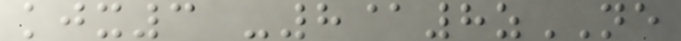kjx3 -8@8zNE
